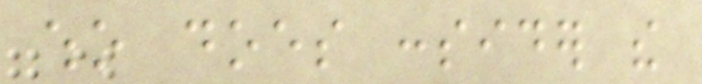who does consider the
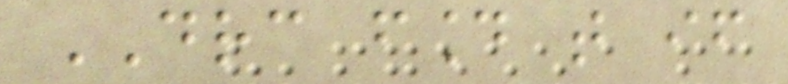DRC found that if
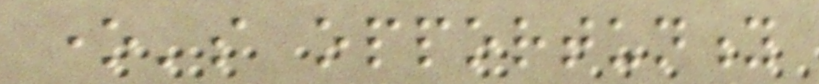one's opportunity
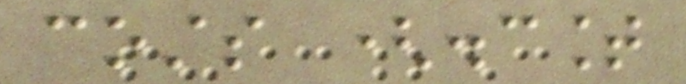costs (discount
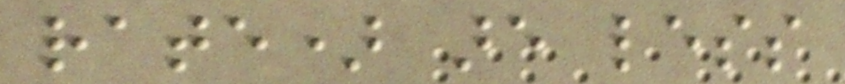rate) are less
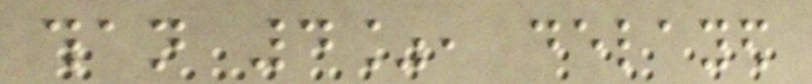than 4%, delayed
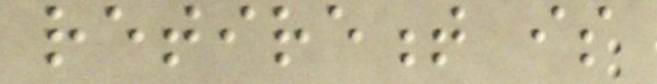retirement is
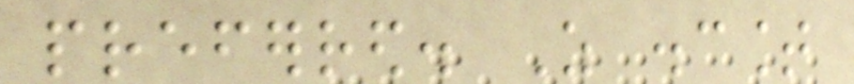preferred. As discount
